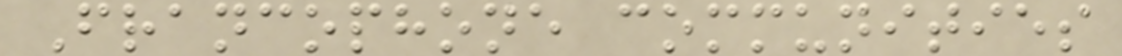Francophone communities
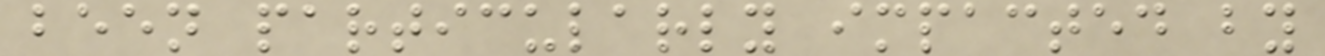been particularly impacted by
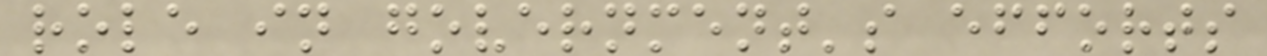role in government's efforts
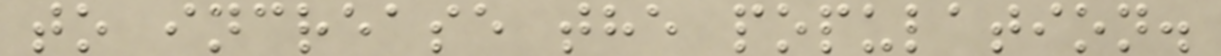to increase the population.
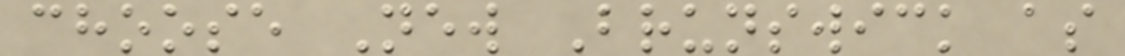choose New Brunswick as
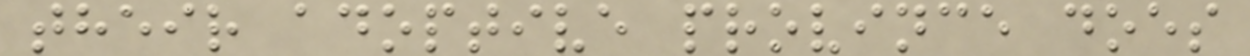their adoptive province does
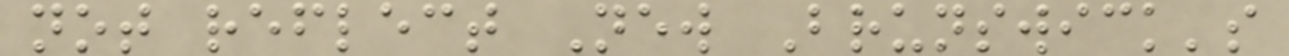not reflect New Brunswick's
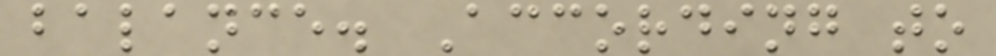balance. According to
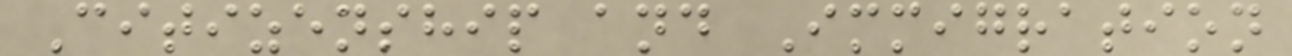Citizenship and Immigration
